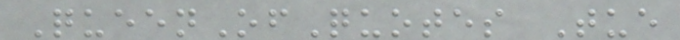QueenOfQuotes Tue
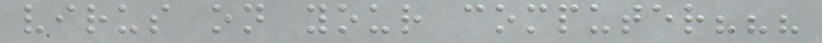virus on your computer???
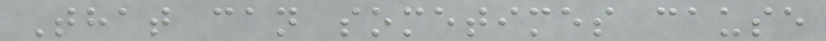That can sometimes cause
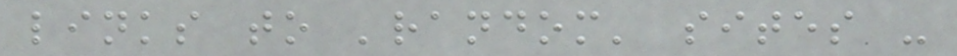links to 'random' sites -
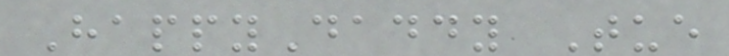HappyDaddy Tue
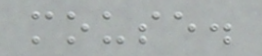mouse.
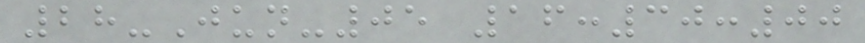28-Jun-05 16:30:00
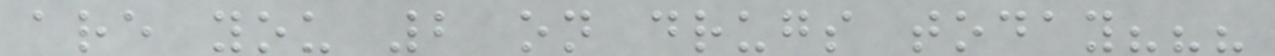are you 2 on drugs today???
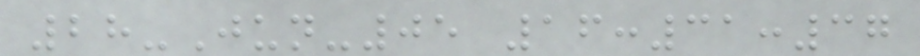28-Jun-05 16:31:37
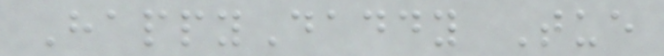HappyDaddy Tue
